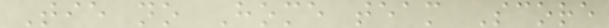Tie no Home team Score
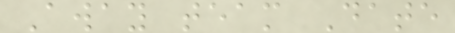Away team Date
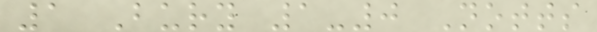1 Bury 1-0 Notts
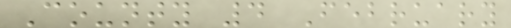County 4 February
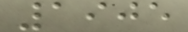1905
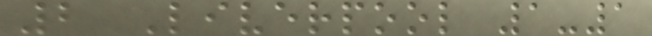2 Liverpool 1-1
